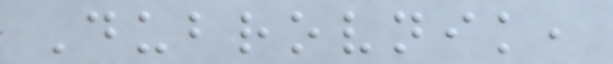Dubrovnik,
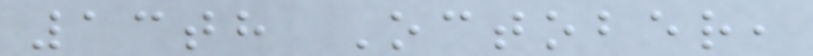13th October,
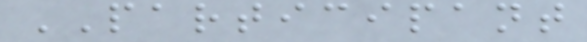PARTICIPANT
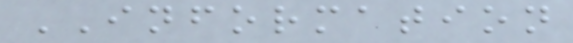INFORMATION
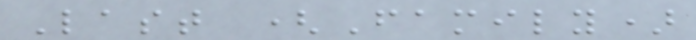Last (Family)
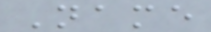Name
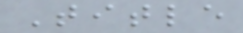Title
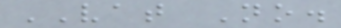VAT No.
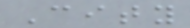City
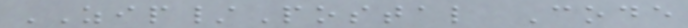ZIP/Postal Code
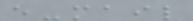e-mail
